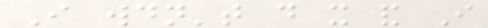I wouldn't do it and I
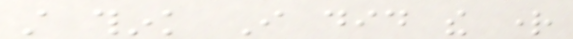still think I did the right
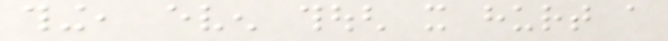thing, even though it hurt a
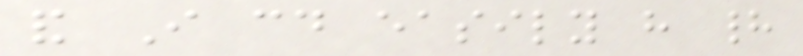and I could easily have had
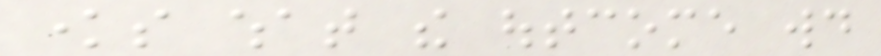knows what the outcome would
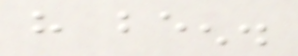have been.
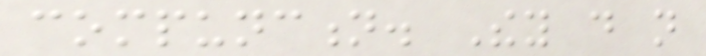compunction. They do not
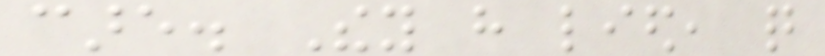care. They have lied, quite
